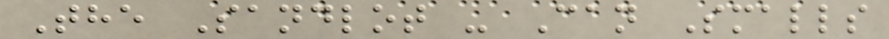The Sandlot - Can Smalls
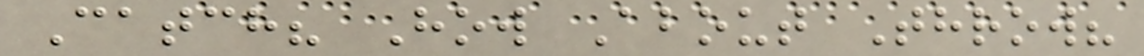Catch? How About Throw?
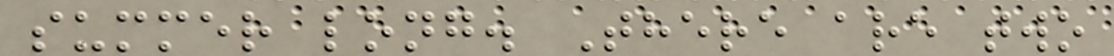summer long. There are two
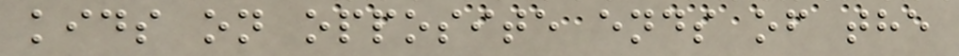kids on opposite ends of the
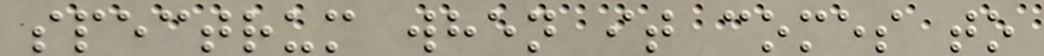spectrum when it comes to
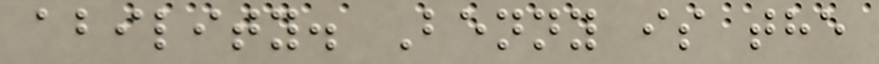ability. Benny is the
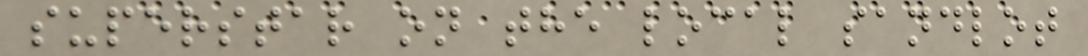superstar on the local sandlot
